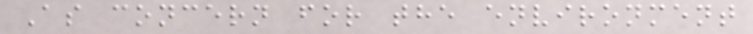As concern for the environment
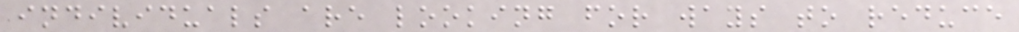individuals are looking for ways to reduce
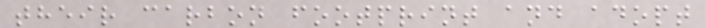their carbon footprint and adopt
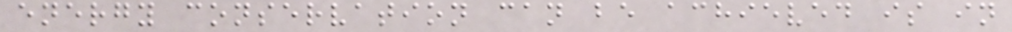energy conservation can be achieved is in
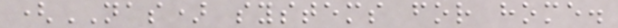(NAS) systems for home.
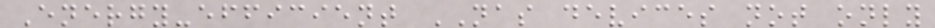Energy-efficient NAS devices not only
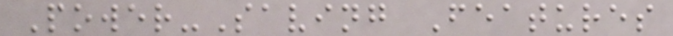Power-Saving Features
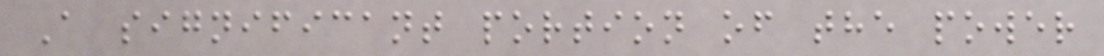A significant portion of the power
